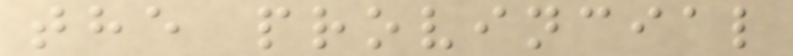the provincial
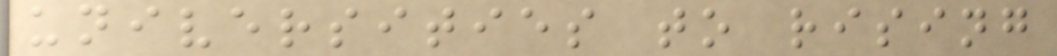universities to rising
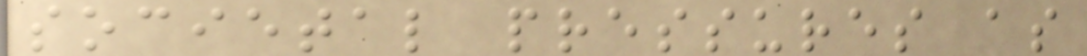societal pressures as
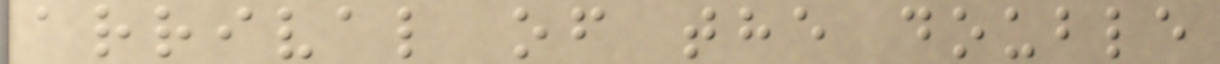arrival of the double
